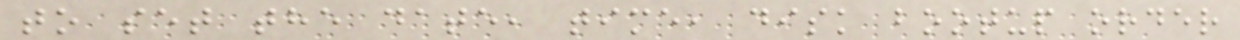to set the date, time, disk bootup order
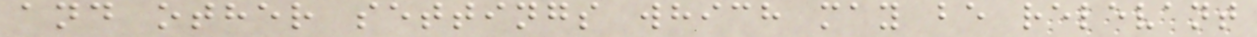and other settings which may be relevant
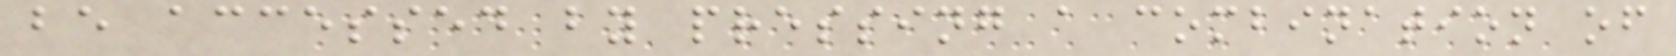be accessed by pressing a combination of
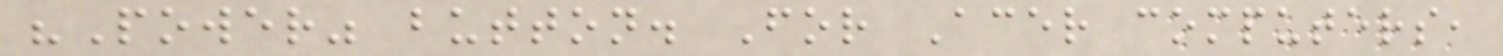"Power" button. For Acer computers,
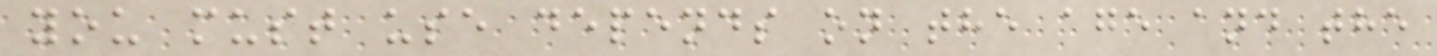you must use depends on the age and the
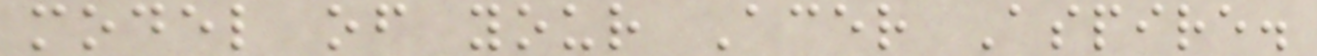model of your Acer Aspire.
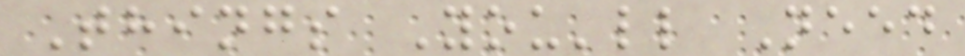Things You'll Need
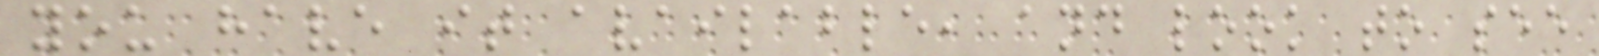you have it available, and look to see
